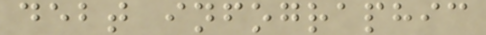debt infographic
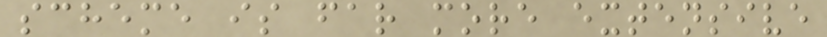scheme is far more extensive
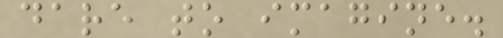dare to imagine.
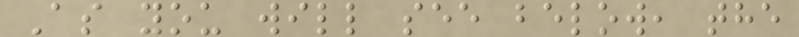As you will see below, the
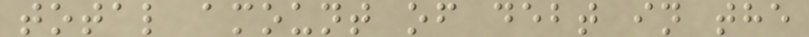total amount of debt in the
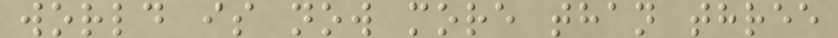world is now more than three
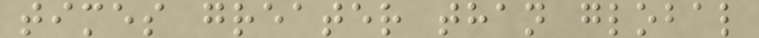times greater than global
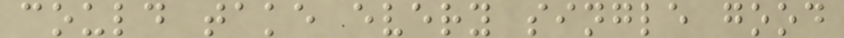could take every single good
